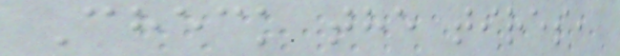Check the tires,
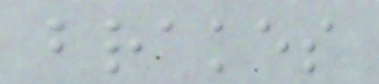brakes
